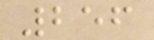256
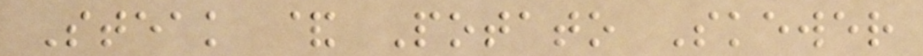Steak & Potato Skewer
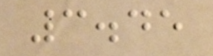3.45
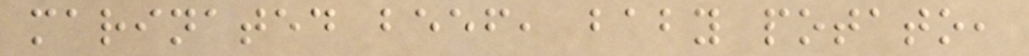marinated beef, baby potato,
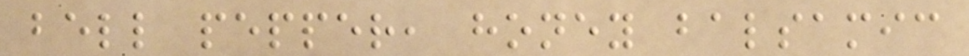bell pepper, honey balsamic
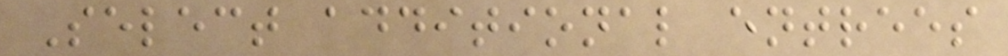Select additional entrees
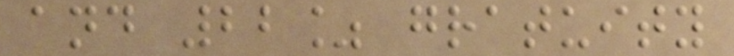and 22% gratuity
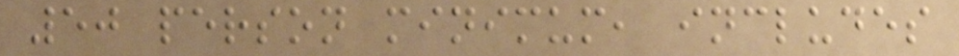50 person minimum, includes
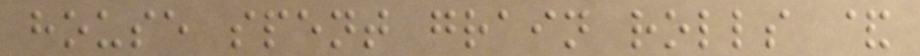house spent grain rolls &
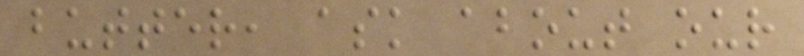butter, ask about our
